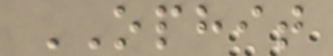OPHIT
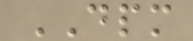DPM
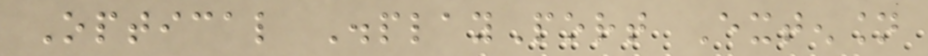Optical DisplayPort Extension
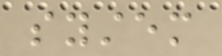system
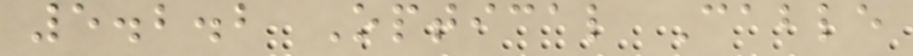5.2.2 Optical Cable
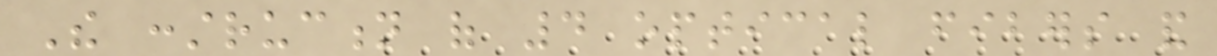The construction of 4 optical fibers and
